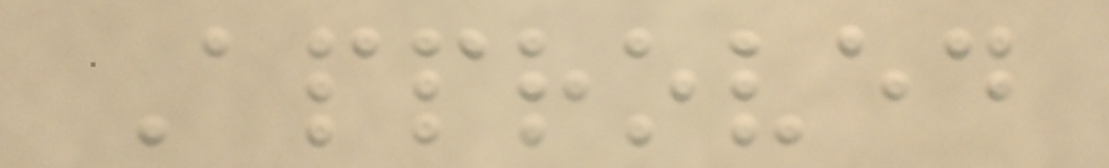Approved
